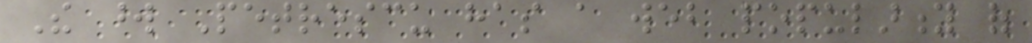The word Petrescu has a web popularity of
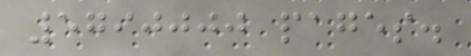5790000 pages.
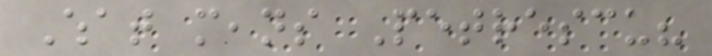What means Petrescu?
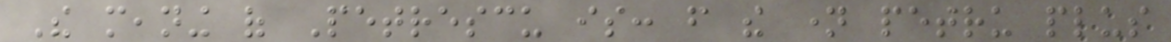The meaning of Petrescu is: from the name petru plus
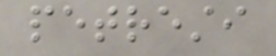petresti
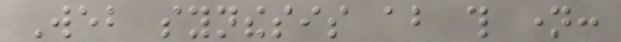Web synthesis about this name:
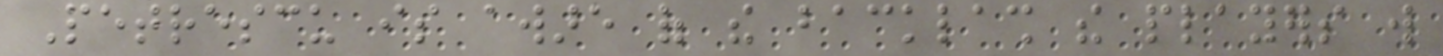Petrescu is aware of the backlash the players will
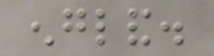england.
